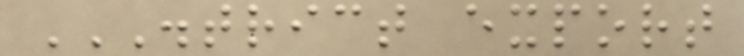DISTRICT EXPORT
